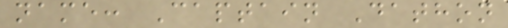name: Captain Dathon
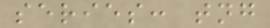series: tng
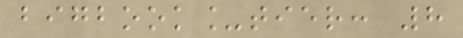bigbook_tier: 8
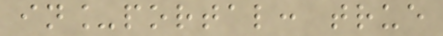in_portal: true
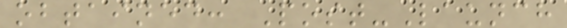obtained: Post-Launch
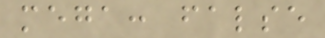mega: false
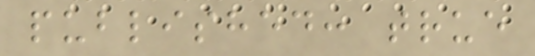published: true
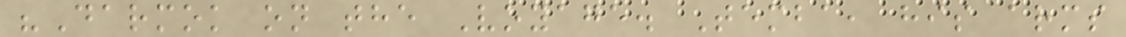"Darmok on the Voyage. Temba, his arms
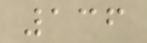136
